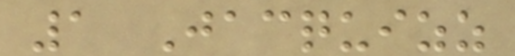1 Jacquizz
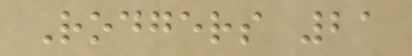Rodgers 21
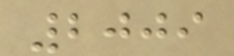2009
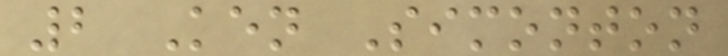2 Ken Simonton
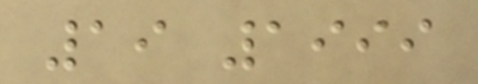19 1999
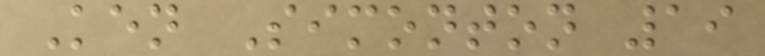Ken Simonton 19
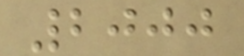2000
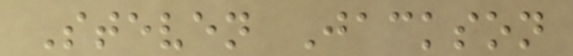Steven Jackson
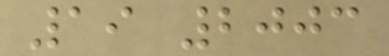19 2003
